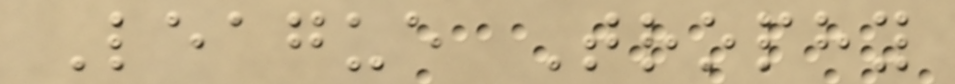League Trophy
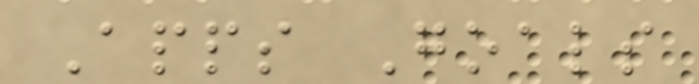Apps Goals
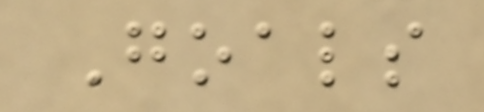Goals
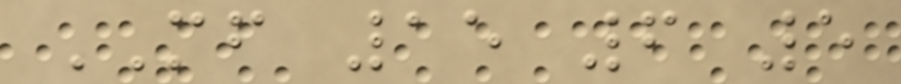MF 15 6 5
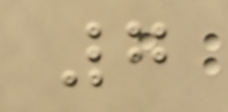7
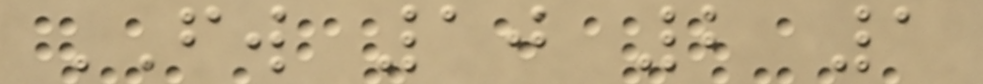FW 10 2 1
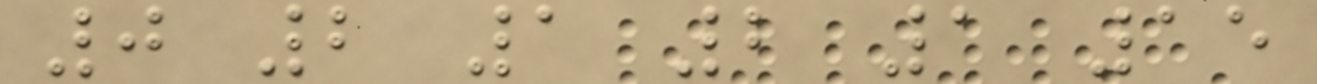0 2 1 2 1 15
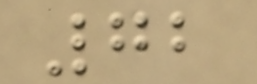72
